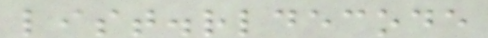list.rldecode
